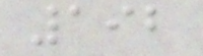192
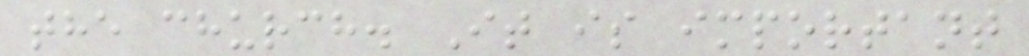the church. It is important
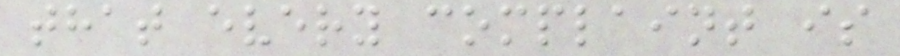that every complaint is
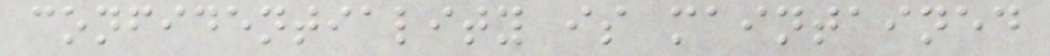confidentiality is maintained
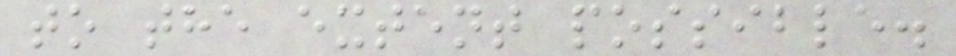to the extent possible.
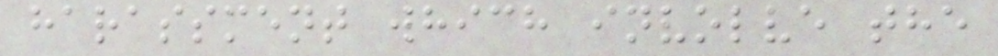harassment which involve the
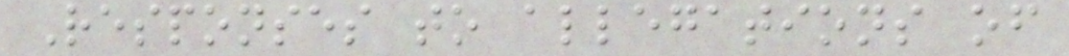Responses to allegations of
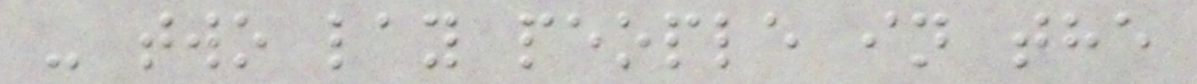- two lay people in the
